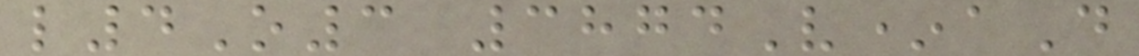l4O3 3874V*aD
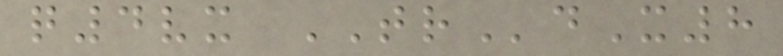q4vx TRdX8
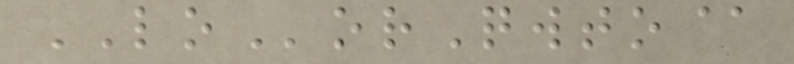LOorQwto@
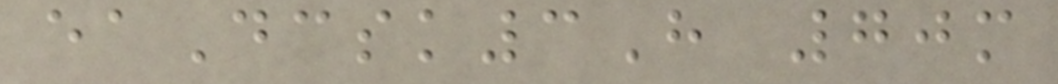eaDcsk3H 70m
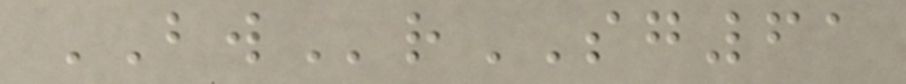BWrSG61
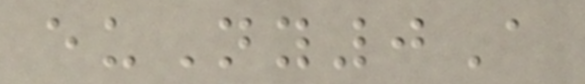euNy0A
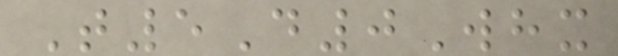T5D0Whx
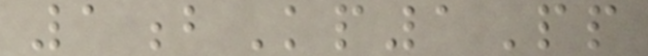1bKp1Pp
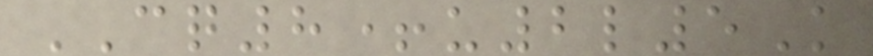CQ8+u2l5K
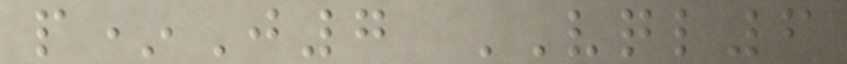p*J7 VQL6
